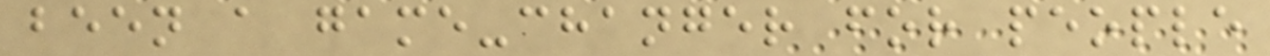been a game-changer for people
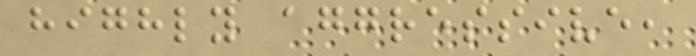highly aggressive,
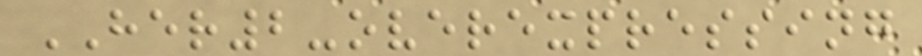HER2-overexpressing
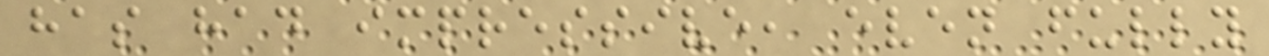has had impressive, even fully
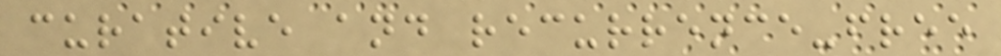curative and recurrence-free
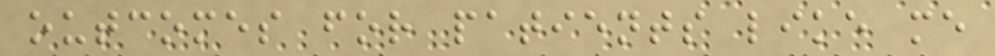outcomes for patients like me
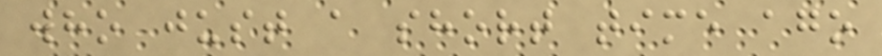who just a short time ago
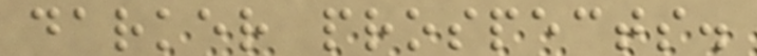darker prospects.
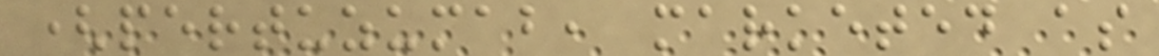(pertuzumab, marketed as
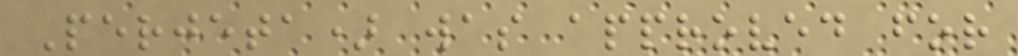Perjeta) was approved for
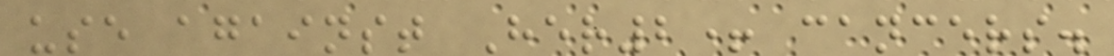use against Her2+ cancers.
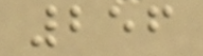256
